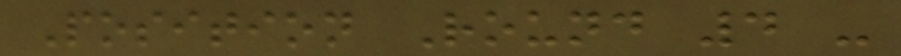Position Round 4 -
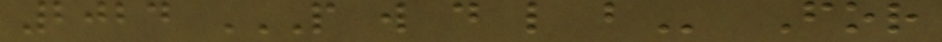2024 P W D L B For
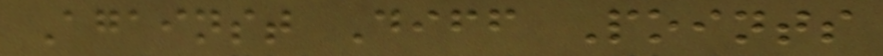Against Diff Points
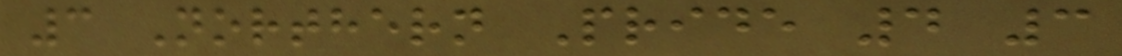3 Northern Pride 4 3
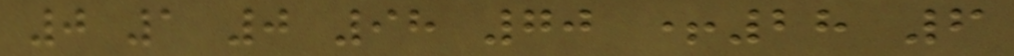0 1 0 98 70 +28 6
